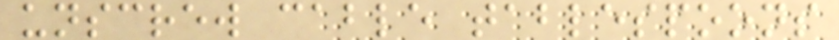unscrew cable tablespoons
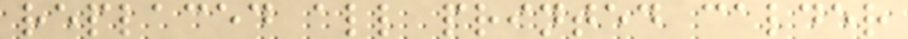replaced all printed calder
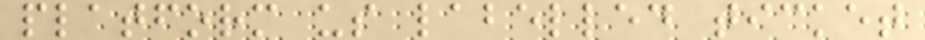platform us labelled ticket
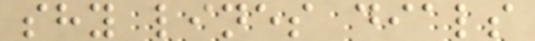shy lines dials
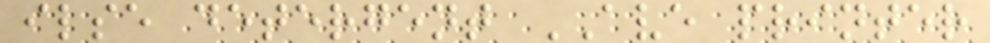ilse detergent AVE printer
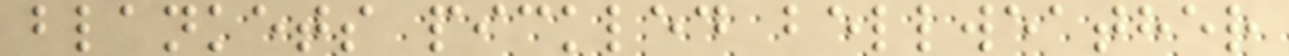blankets pickled bellweather
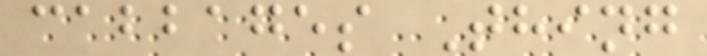cabbages Thing
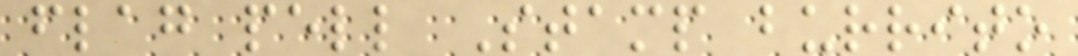flag pell Stamp burrito
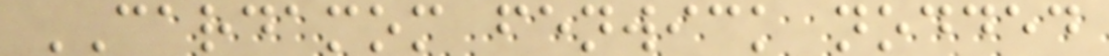CARDAMOM fenwick nodded
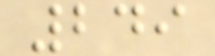249
